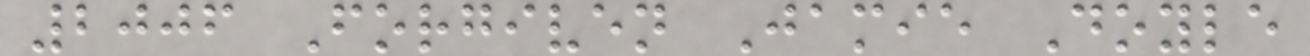2006 Forgiven Jamie Doyle
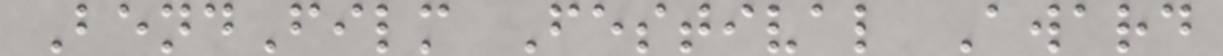BendFilm Festival Award
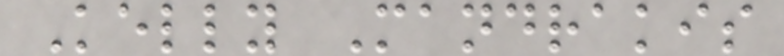Kelly Mandrakis
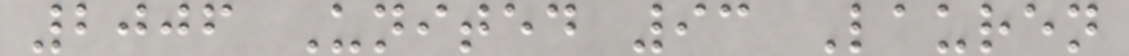2006 United 93 Lauren
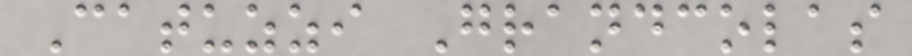Catuzzi Grandcolas
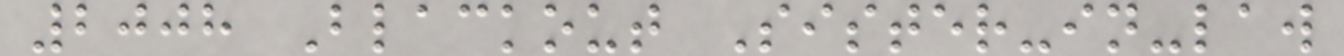2008 Blackout Sister-in-law
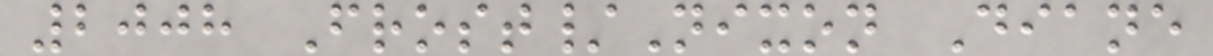2008 Frost/Nixon Diane
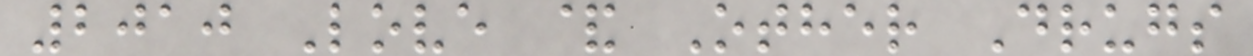2010 Love & Other Drugs
